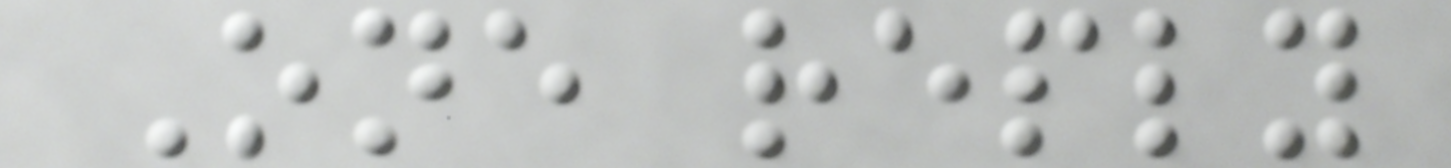One reply
